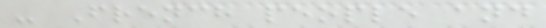- French people and
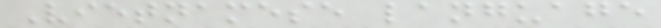Vietnamese language
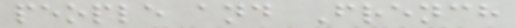people and French
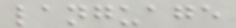language
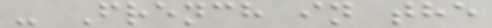- French in the
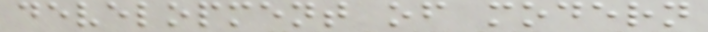development of modern
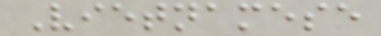Vietnamese
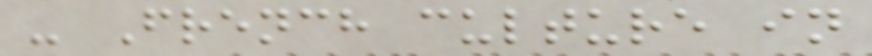- French culture in
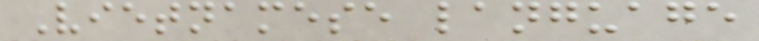Vietnamese language
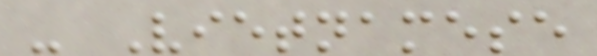- Vietnamese
